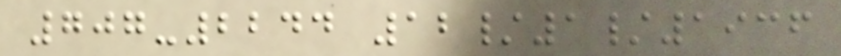707-2244 12/1/1936
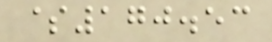$170.53
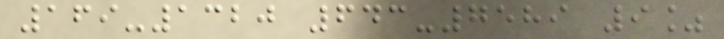169-1320 643-7589 9%
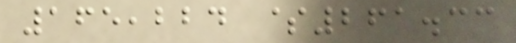165,224 $261.33
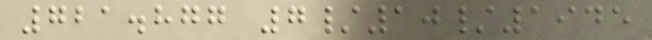721.877 7/10/1945
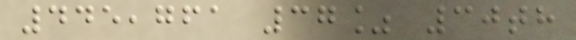445,761 37% 30th
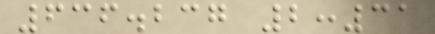636.237 2:31
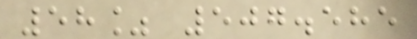58% 507.585
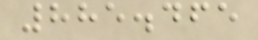885.465
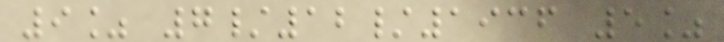9% 7/12/1936 5%
